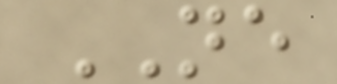NE
